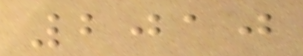2010
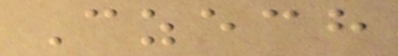Czech
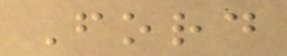Ford
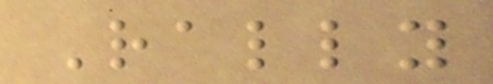Rally
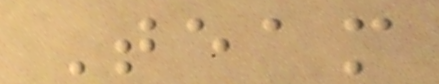Team
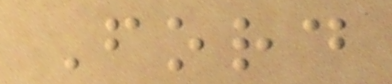Ford
